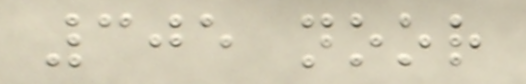305 noor
